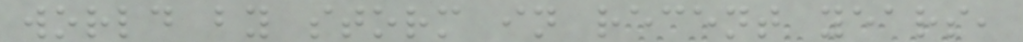world by storm in recent years,
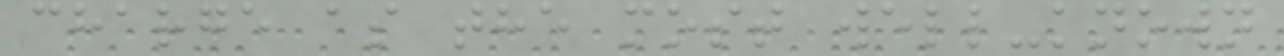charge as the most well-known
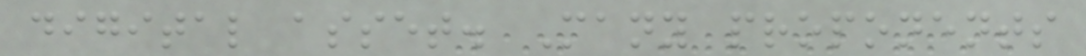digital asset. Many proponents
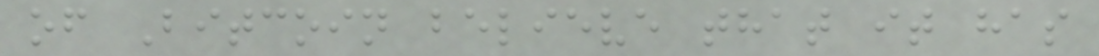of Bitcoin believe that it has
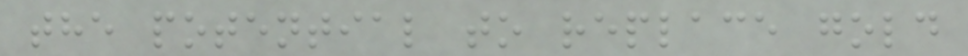the potential to replace gold
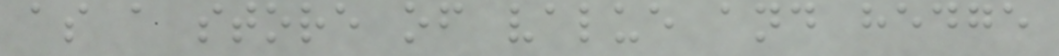as a store of value and hedge
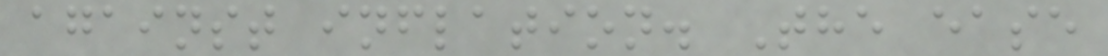against inflation. The ease
